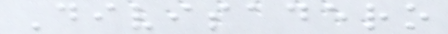Divisadero
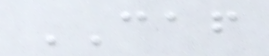CAF
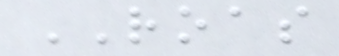ROAS
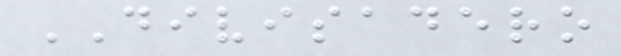DIVISADERO
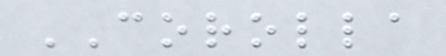COROLLA
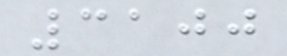3100
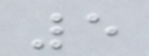5
